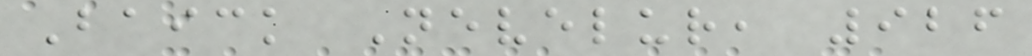Baick Nevelur, 926
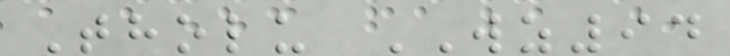Tholu WZ94
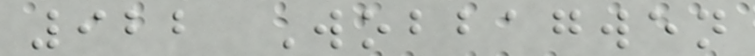922 Wobbagwen
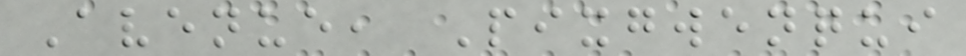Avenue, Pixgwenqui
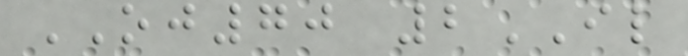OJ70 2IL
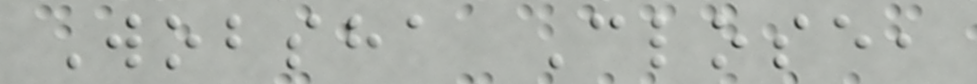Wobsha Close,
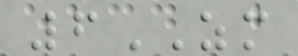6ZM
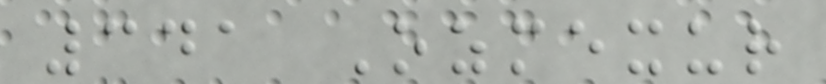341 Ozmexur
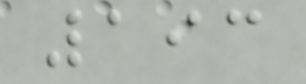193
